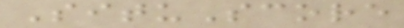SituScore
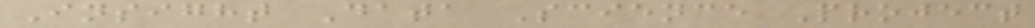Insight Data Science Project
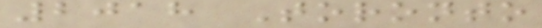2018 Toronto
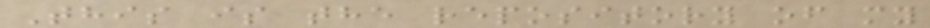This is the repository of my
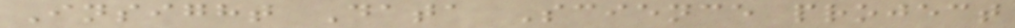Insight Data Science project
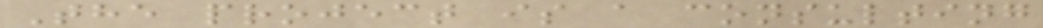The project is a consulting
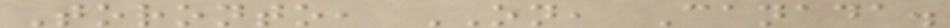Toronto, ON, Canada.
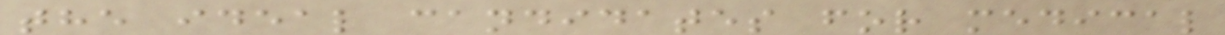the ideal candidates for medical
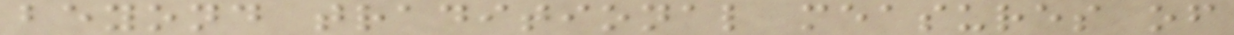beyond traditional measures of
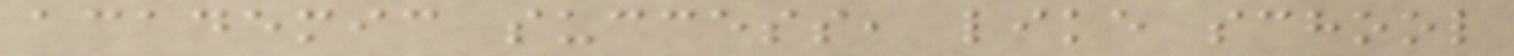academic success, like school
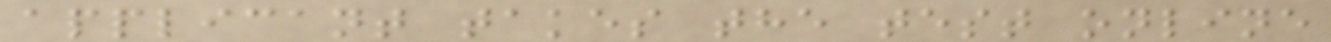applicant takes the test online
